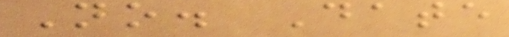No. Date
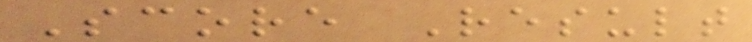Score Result
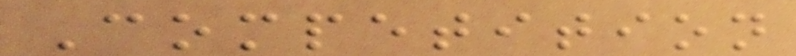Competition
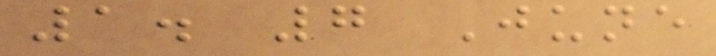1. 7 June
